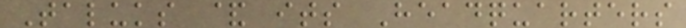Taluks & its Headquarters
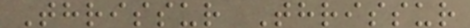Thrissur Thrissur
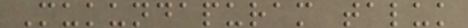Mukundapuram taluk
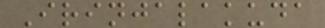Irinjalakuda
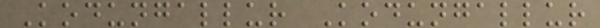Kodungallur Kodungallur
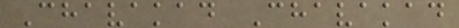Chavakad Chavakad
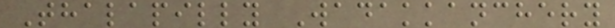Thalapilly Wadakkanchery
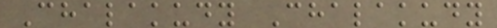Chalakudy Chalakudy
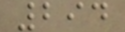294
